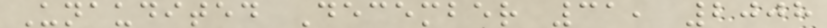Unaudited December 31, 2008
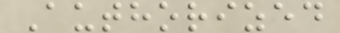Authorized
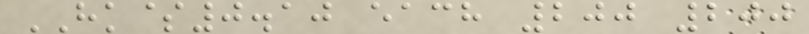HK$0.10 each 200 200
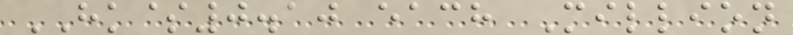HK$0.10 each Million
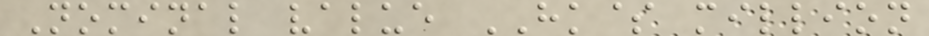Nominal value HK$ million
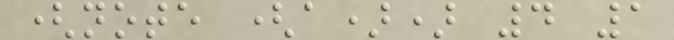(note (a)) 4 1
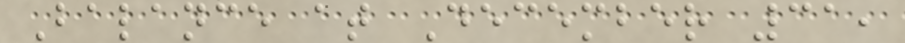Balance at December 31,
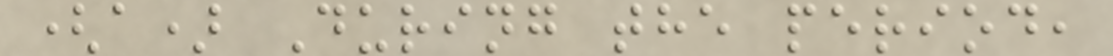(a) During the period,
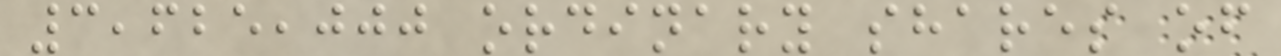3,625,000 ordinary shares of
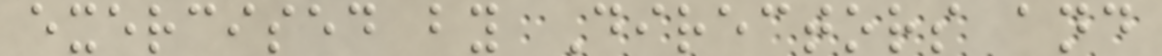exercised by Directors and
